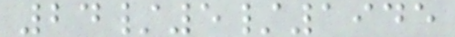24/5/1945
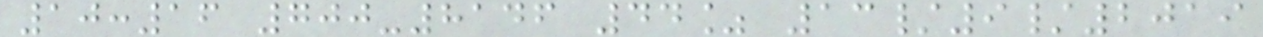10:16 700-8146 44% 13/9/2019
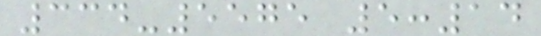334-5575 5:14
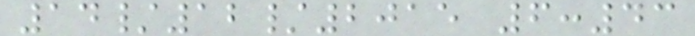14/12/2015 6:43
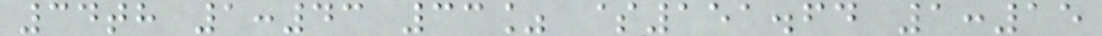34th 1:43 33% $151.64 1:15
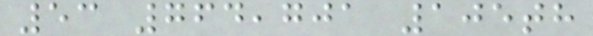53 764,701 105th
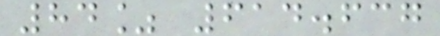84% 614.637
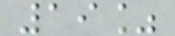19%
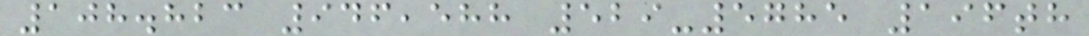108.823 946,588 529-5785 196th
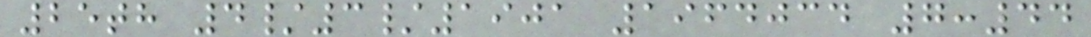25th 4/3/1901 1964034 7:44
